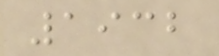1932
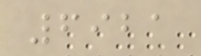6921
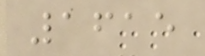1615
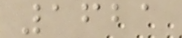1621
